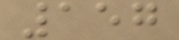157
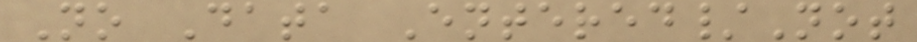No Data Entered/Not
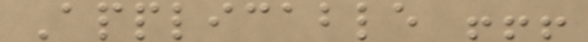Applicable !!!
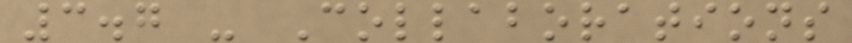3.7 - Collaborations
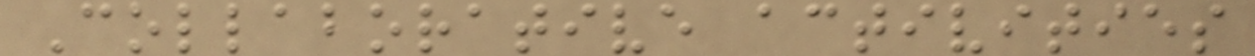Collaborative activities
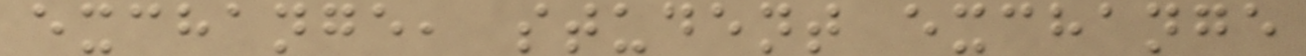exchange, student exchange
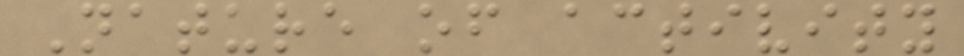Nature of activity
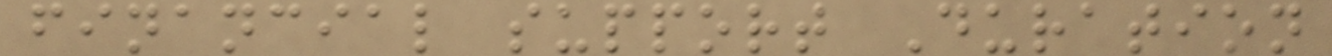financial support Duration
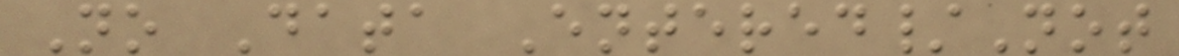No Data Entered/Not
